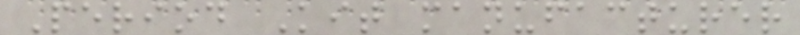Period Kit manufacturer
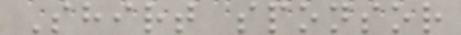Shirt sponsor
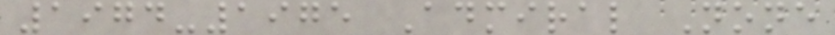1974-1975 Admiral None
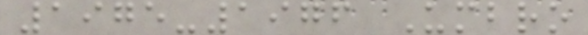1975-1976 Umbro
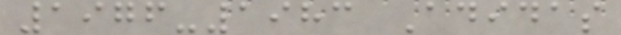1976-1983 Adidas
